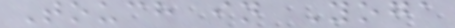Touch in Yoga
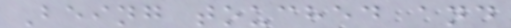Being touched and
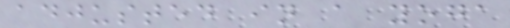adjusted in a yoga
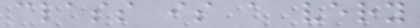class is a very
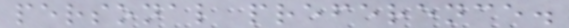personal preference.
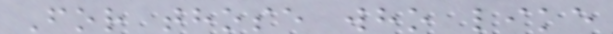For those who like
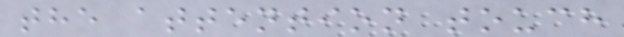the attention touch
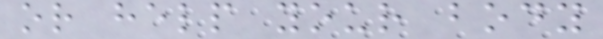or help your body
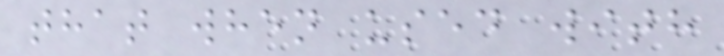that when used with
